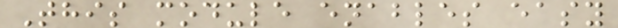This module enables easy
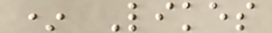* Likes
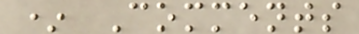* Comments
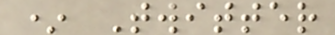* Twitter
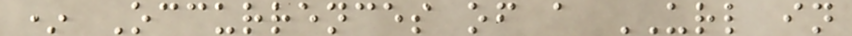* Occurrences of a URL in
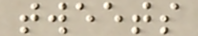tweets
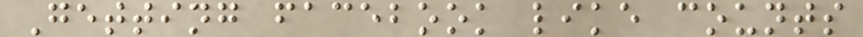Getting facebook like counts
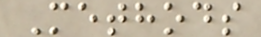Methods
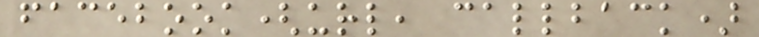facebook(url, callback)
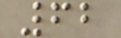62
